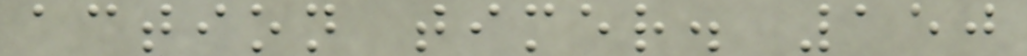action timer. 150
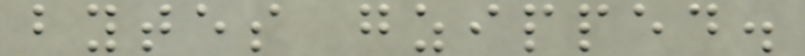bytes gzipped.
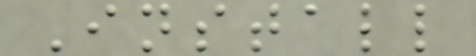Install
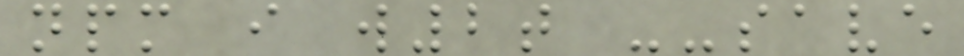npm i w2t --save
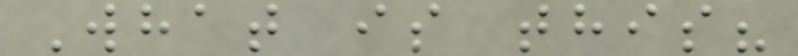What is this?
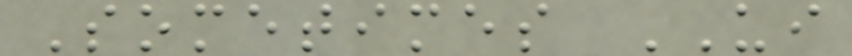Sometimes UI
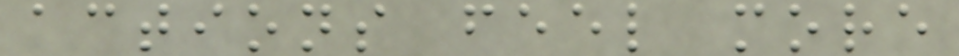actions feel more
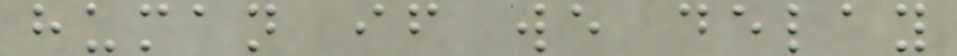human if we delay
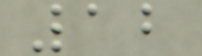12
